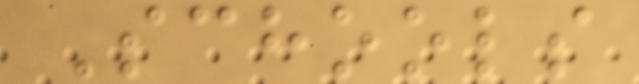Schools
